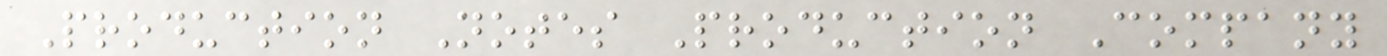Production Notes Production Company
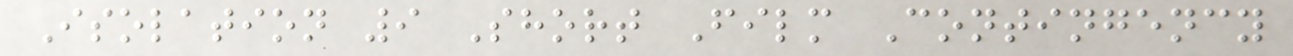Isolation 9 Short Film Contingency
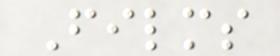Films
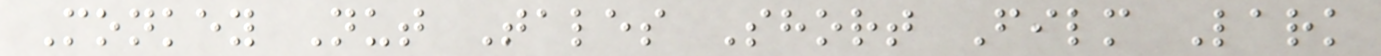Monkey Nut Tales Short Film Lark
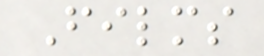Films
